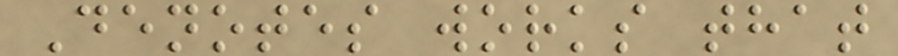Denotes works that
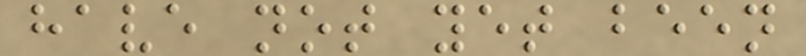have not yet been
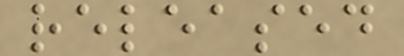released
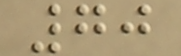70
